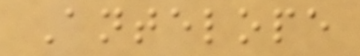Antelope
